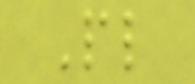Pl
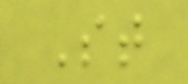St
